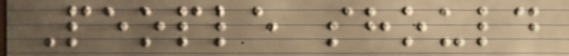People should
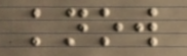know
